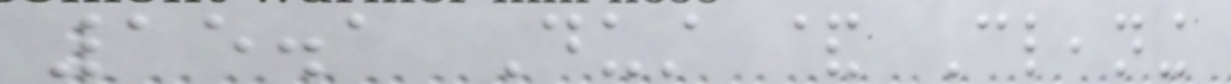15.1 Dust & Cleaning
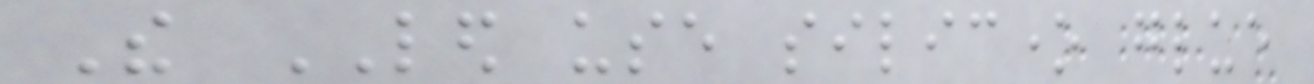The LED use silicone glue
